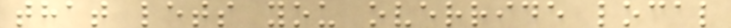that lets you override local
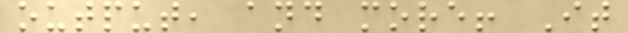output, and more! It
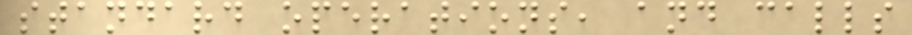standard operations, and calls
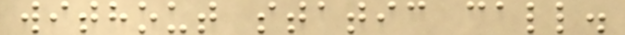without static call.
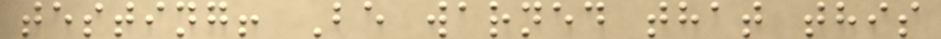testing! Be warned that this
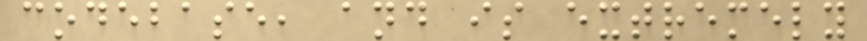codebase, and is extremely
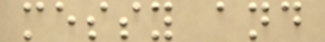messy and
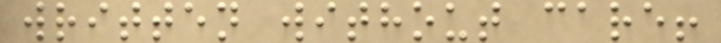written without care!
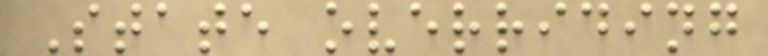State overriding
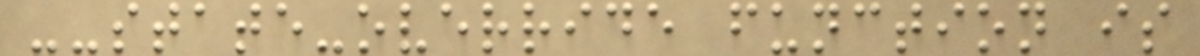--state-override function is
